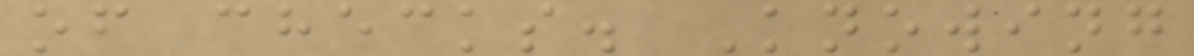of checks. Knowing
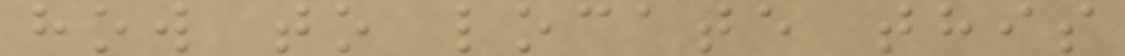how to locate this
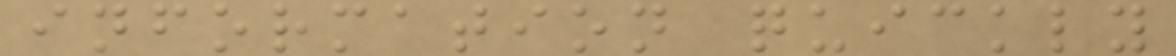information quickly
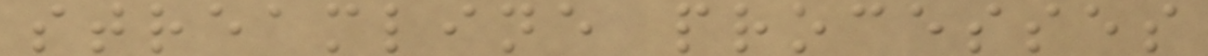streamline processes
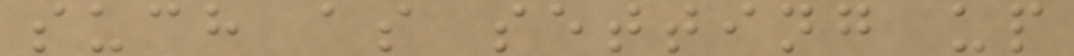such as setting up
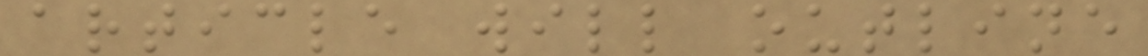article will outline
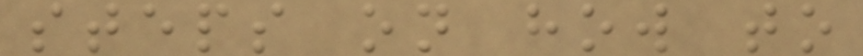steps on how to
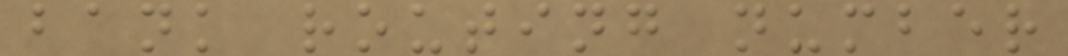bank routing number
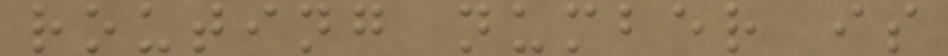routing number is
